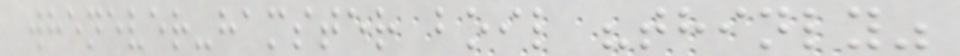whenever-hamster boil "thinly"
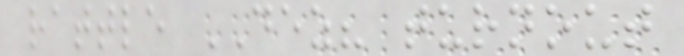rattle DEZ? turnout
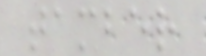tamber
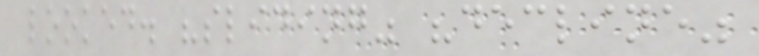looked. "sliding" "decline"
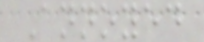Annoyed
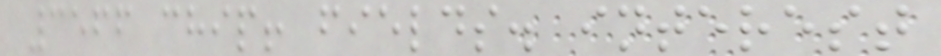3566 chip! fields. interest
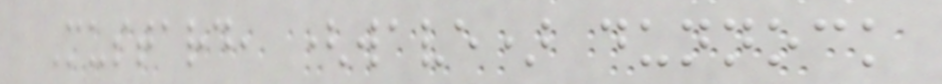Mustard, (wave) dunnock
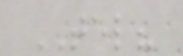TEL?
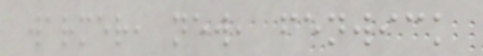warmer, new, fenwick
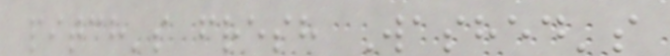pitch's fresh Washed's
